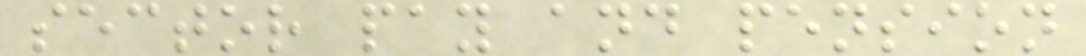sector pay and pension
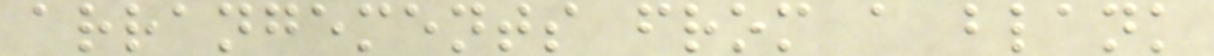arrangements from a blank
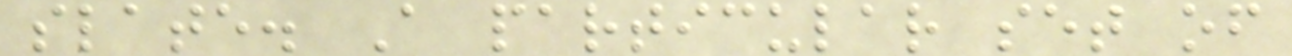slate. A particular set of
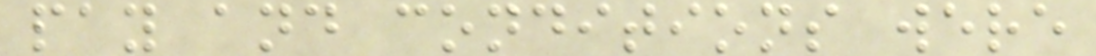pay and conditions were
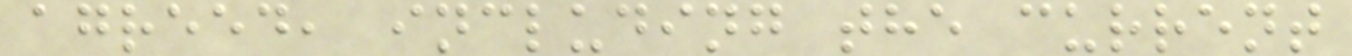agreed, including the current
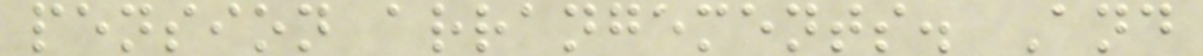pension arrangements. And
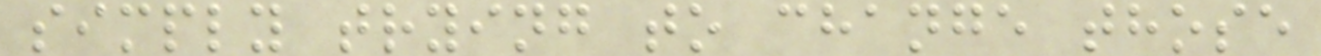simply trying to change those
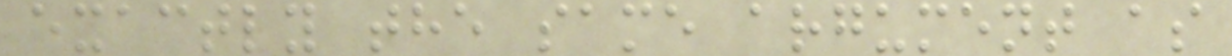exactly the same argument as
